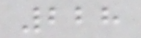228
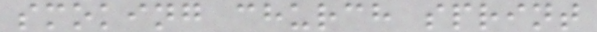smoking church sprint
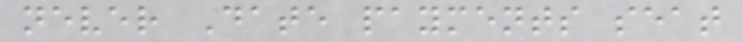never Date payments seat
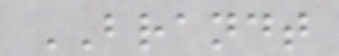BRANDT
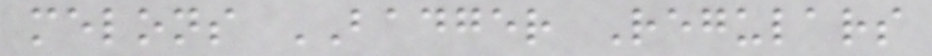melons BADGER Regulars
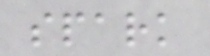spark
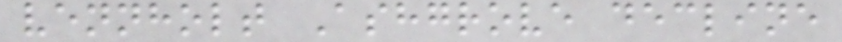vennholt Ashgrove decline
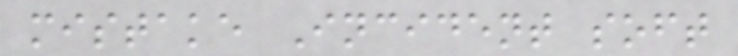mistake Incident soft
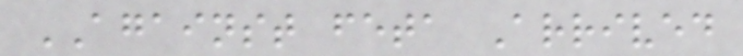AGAINST feta Arrived
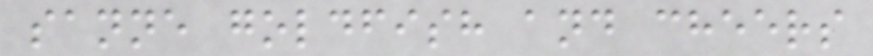sanne goldfish and cheers
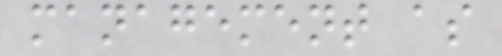management as
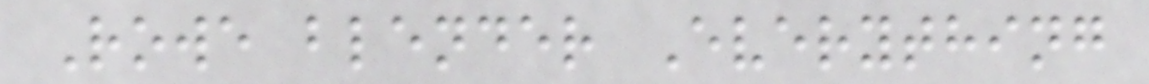Rowe blender Everything
